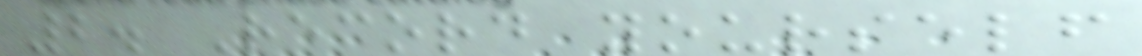2. Record yourself
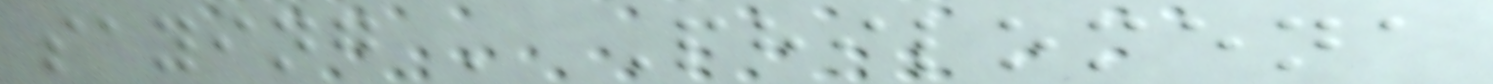saying ' Philomena
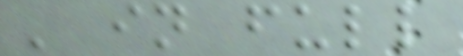' in full
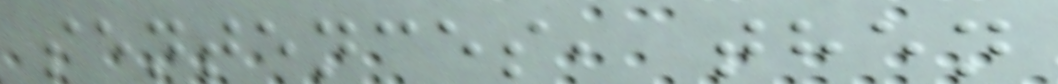sentences, then
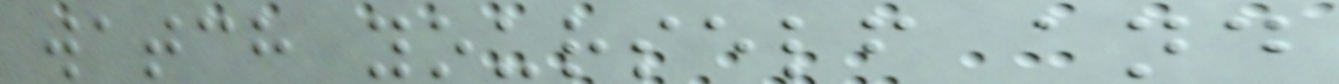watch yourself and
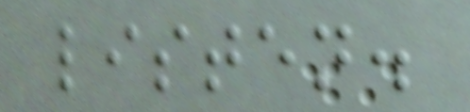listen.
